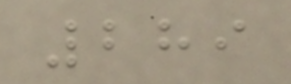289
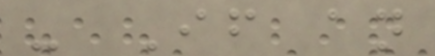- If an
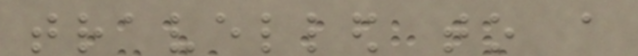travelled to a
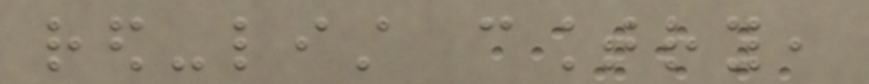red-list country,
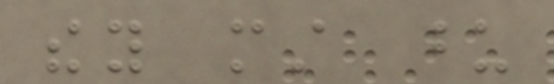they must upon
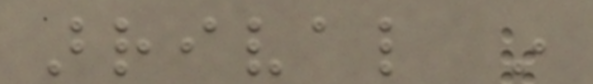arrival in
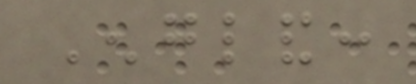England:
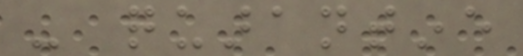- quarantine
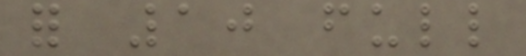for 10 full
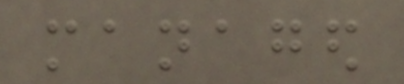managed
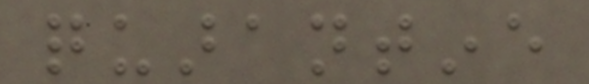quarantine
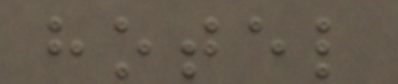hotel
